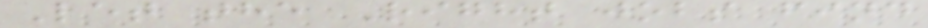Let the Right jobs find
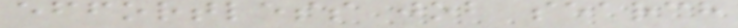effortless job search
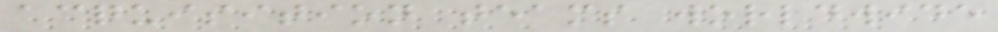acquisition teams worldwide
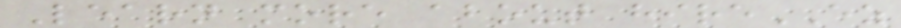Learn more about hireEZ
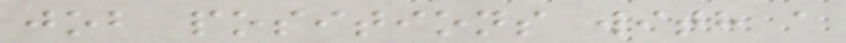job positions with a
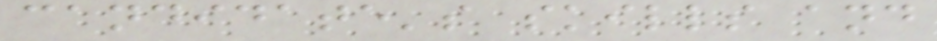candidate's skills and
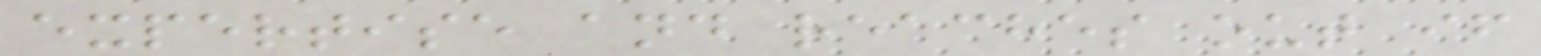expertise and reaches out if
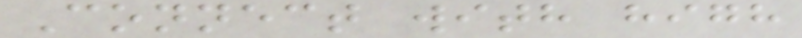Connect with high
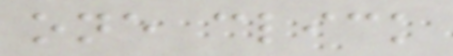one click
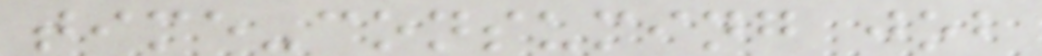time-consuming job
